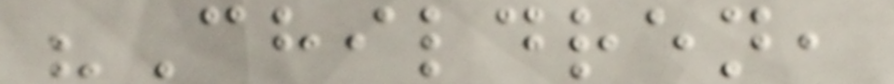"Children,
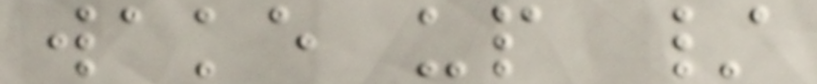wake up /
